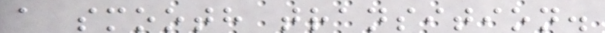a smooth transition.
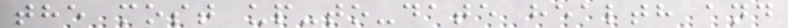the most up-to-date health and
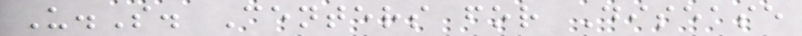U.S. Centers for Disease
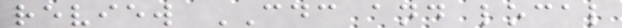review CDC and local
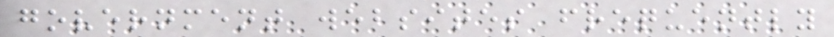government websites frequently
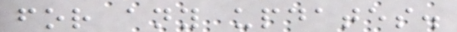for any updates.
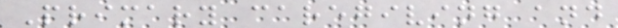Primary caregiving and
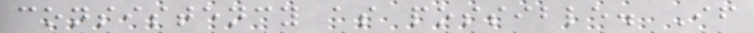consistency as possible. If
